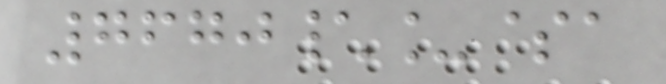7670\_$a
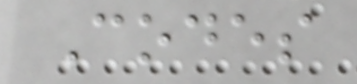Codes
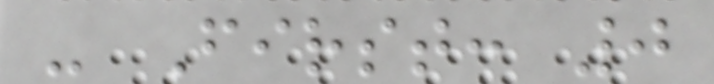- First: 0
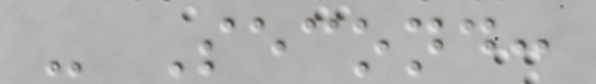- Second:
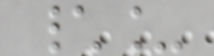\_
